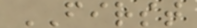FIRST
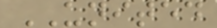UNITED
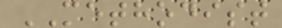METHODIST
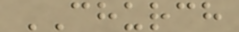CHURCH
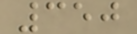350
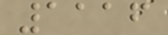1116
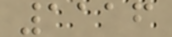1116
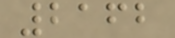2162
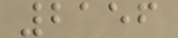2156
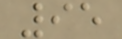95
